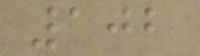102
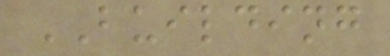BUILDING
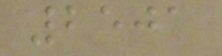2501
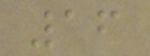16
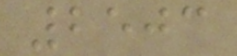2503
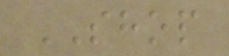SHOP
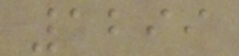1299
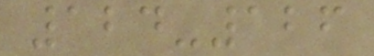124-126
